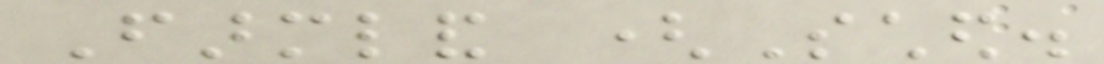Farmland (Sched.
